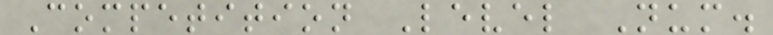Competition Level Num.
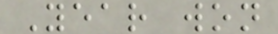Year won
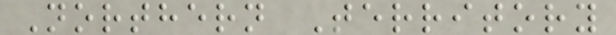Northern Territory
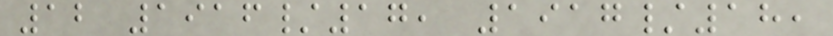12 1916/17, 1917/18,
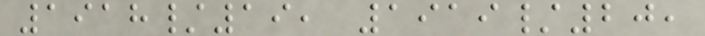1918/19, 1919/20,
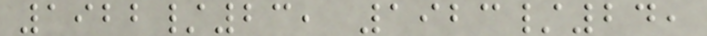1922/23, 1923/24,
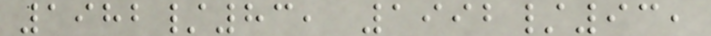1982/83, 1992/93,
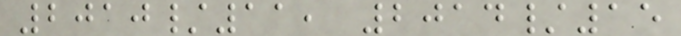2010/11, 2014/15
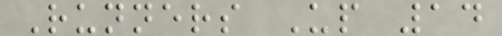Runners Up 14
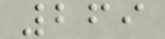269
